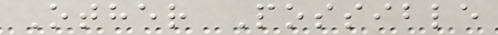Other Possible
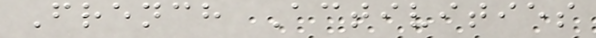French Activities
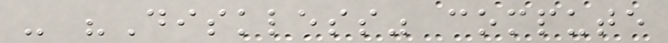- "Diskless" compute
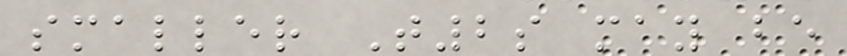smaller T2s may be
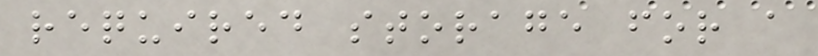required storage for a
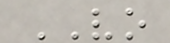VO
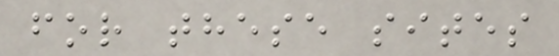for these sites
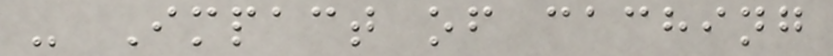- Impact of caching
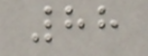88
